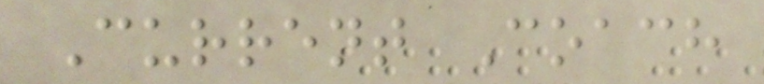Current Coach
